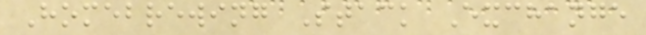Homebrewing Stack Exchange
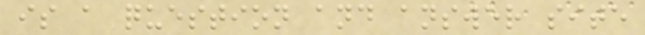is a question and answer site
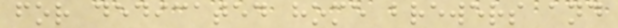for dedicated home brewers and
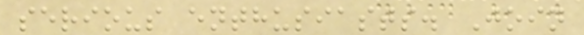serious enthusiasts. Join
